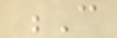C
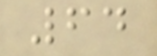64
